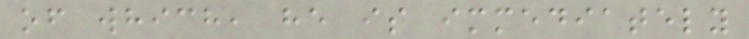of which, he is immediately
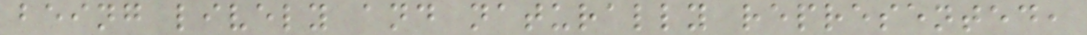being lively and naturally represented,
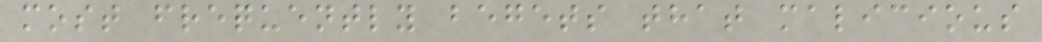most frequently begets that malicious
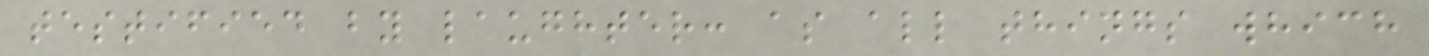testified by laughter: as all things which
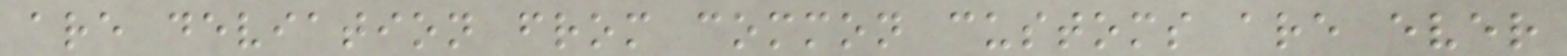are deviation from common customs are ever
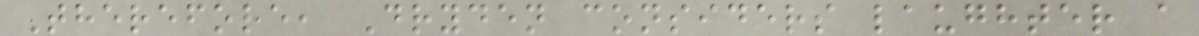Therefore, Dryden considers laughter a
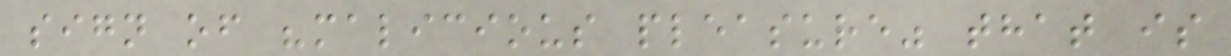sign of "malicious pleasure" that is
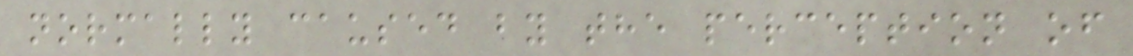normally caused by the perception of
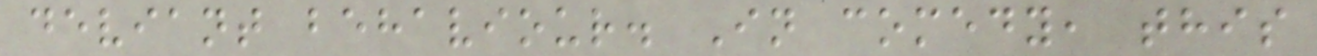deviant behaviour. In comedy, this
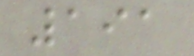191
